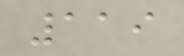119
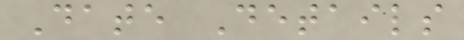Date Details
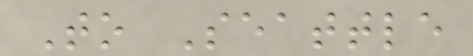To Seattle
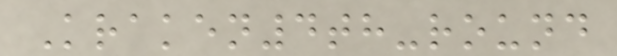Kraken4th-round
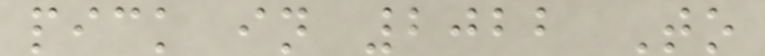pick in 2022 To
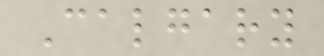Calgary
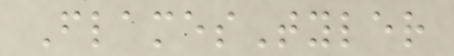FlamesTyler
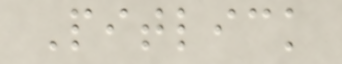Pitlick
